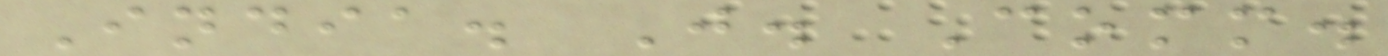India. J. Comm.
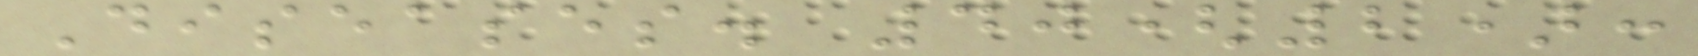Diseases. 40(2):
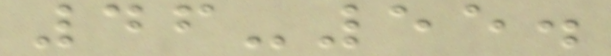46-55.
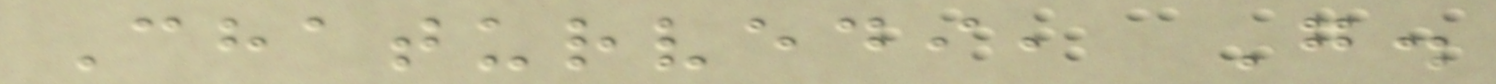Chaturvedi, G.
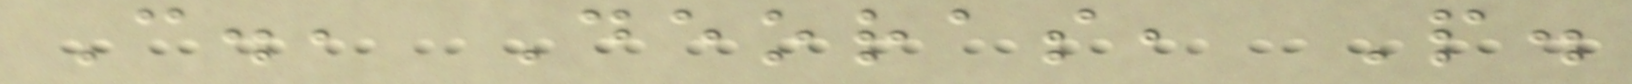C., Deoras, P.
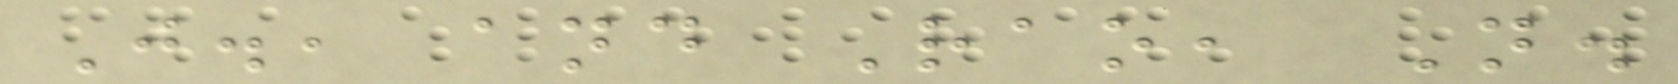J., and Rao, N.
